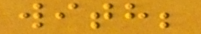with;
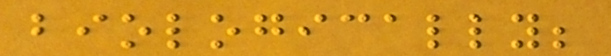biologically;
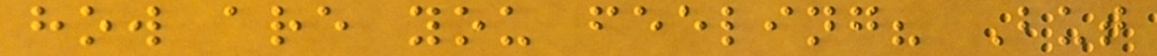how are you feeling? But
